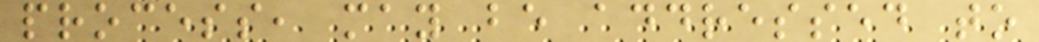process, may be addressed to
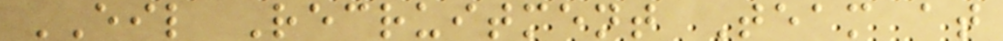EIL Recruitment Team at
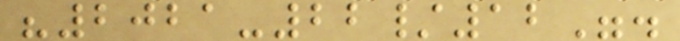"2021-22/12".
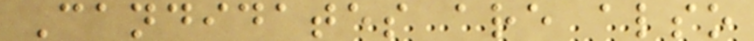Candidates are also
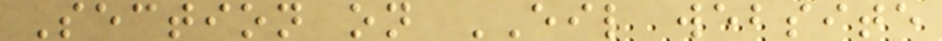Section on EIL website
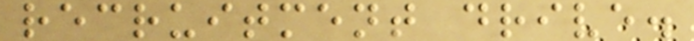recruitment drive.
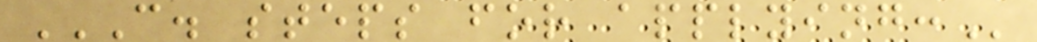C. STEPS FOR APPLYING:
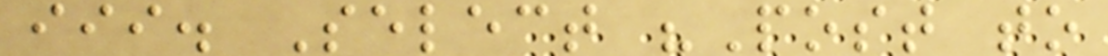iii. Select "Post to
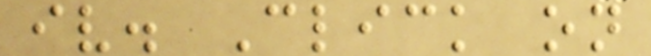iv. Click on
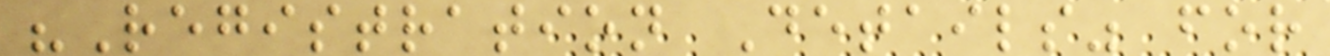"Registration Details" for
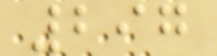297
